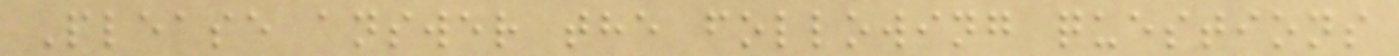Please answer the following questions
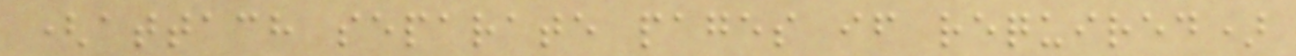(attach separate pages if required)
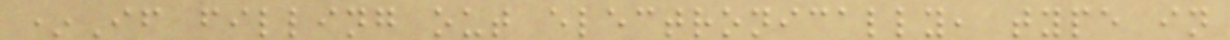*If filling out electronically, type in
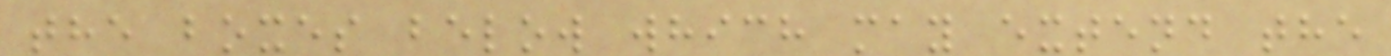the boxes below which may extend the
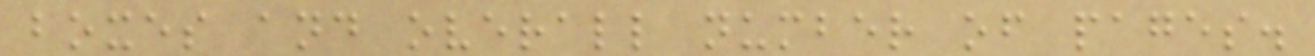boxes and overall number of pages.
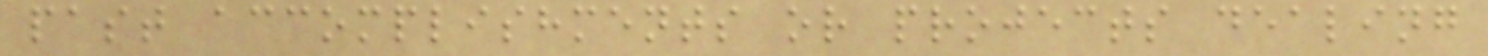past accomplishments or projects dealing
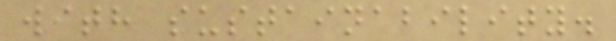with sustainability.
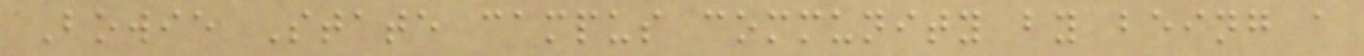Bowie State campus community by being a
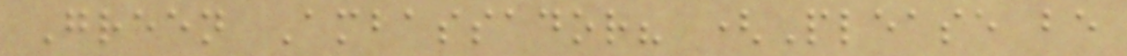Green Ambassador? (Please be
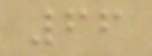66
